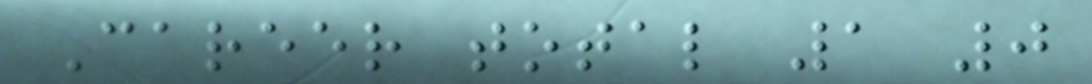Career total 1 0
